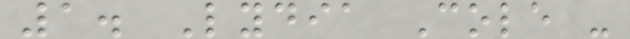1. Lydia Cole -
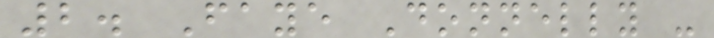2. Faye Donnelly -
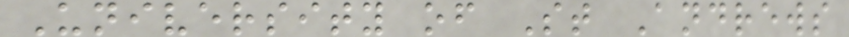University of St Andrews
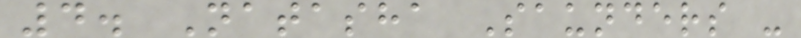4. Natasha Saunders -
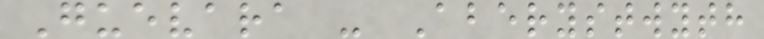Guevara - Aberystwyth
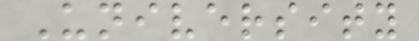University
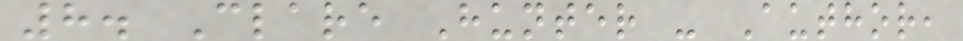8. Clare Hunter - Author,
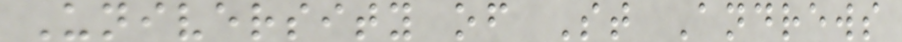University of St Andrews
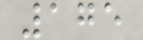175
